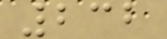232
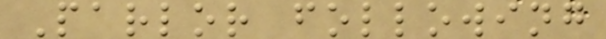Parlor following
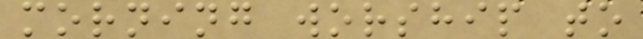morning worship to
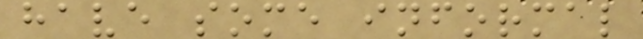have some informal
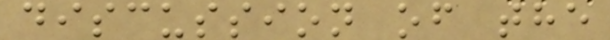discussion of the
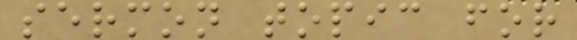sermon topic for
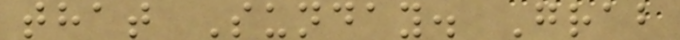that Sunday. Grab
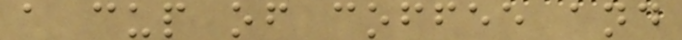a cup of coffee and
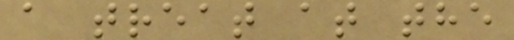a treat at the
